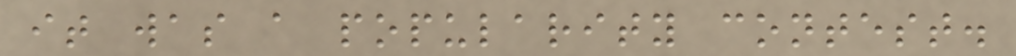it was a popularity contest.
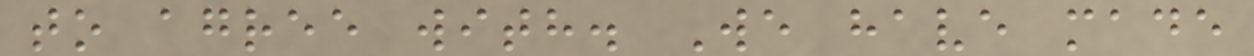to agree with. We have made
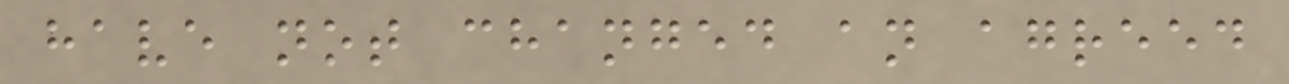have not changed an agreed
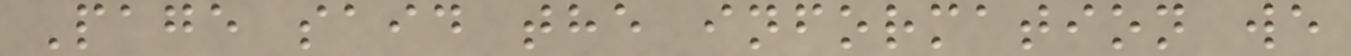Page said the information we
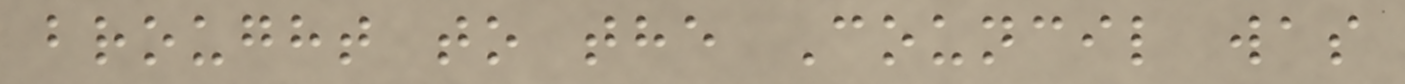brought to the Council was
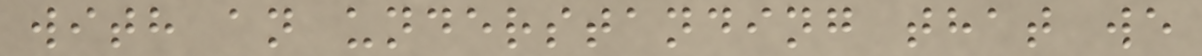with an understanding that we
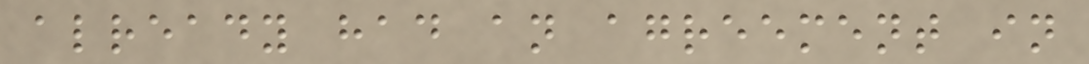already had an agreement in
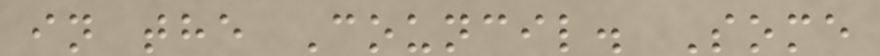in the Council. Some
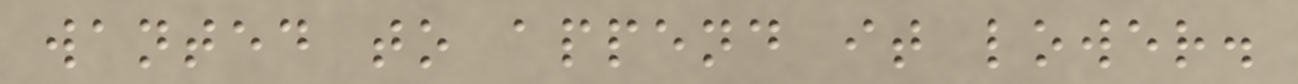wanted to append it lower.
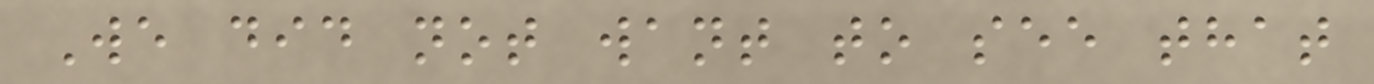We did not want to see that
